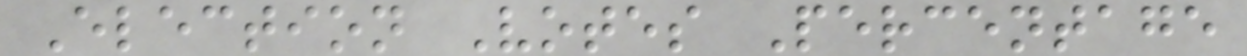Election Votes Percentage
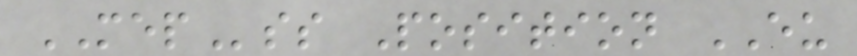MEPss Position EU
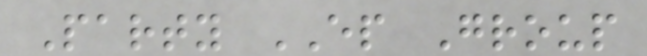Party EP Group
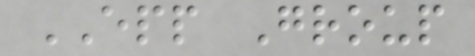EPP Group
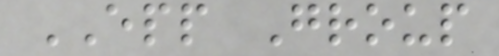EPP Group
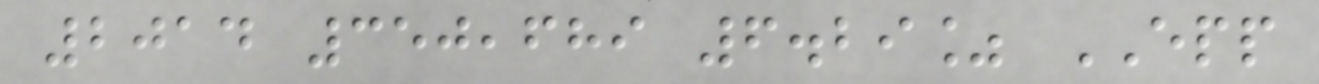2014 350,689 6.29% EPP
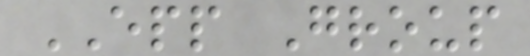EPP Group
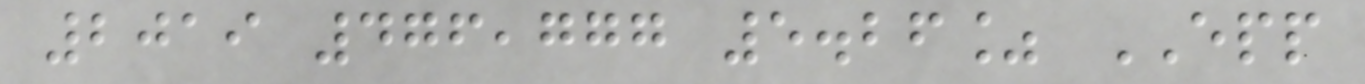2019 476,777 5.26% EPP
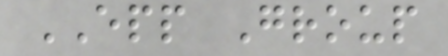EPP Group
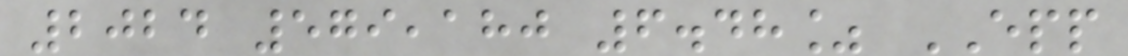2024 579,180 6.48% EPP
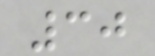30
